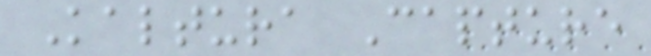Kaltura Capture
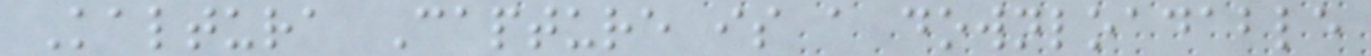Kaltura Capture is a downloadable
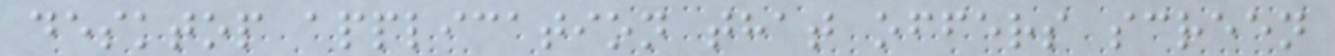desktop application that offers screen
